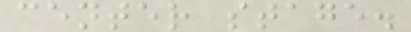center stage.
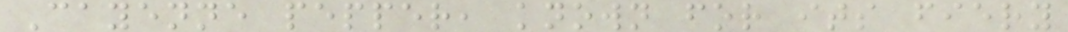Cayenne pepper, known for its fiery
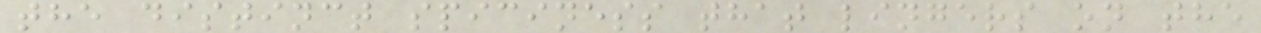the distinct spiciness that lingers on the
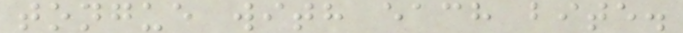tongue with each bite.
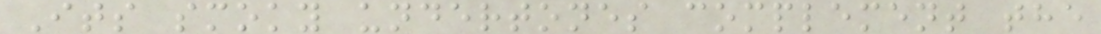Its smoky undertones complement the
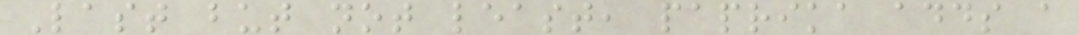Last but not least, paprika adds a
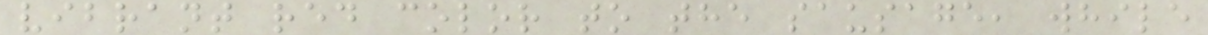vibrant red color to the sausage, while
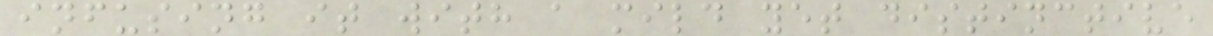infusing it with a mild yet distinctive
